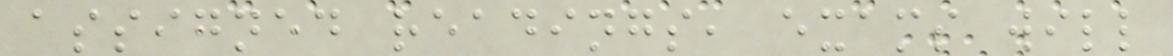assigned readings, exams will
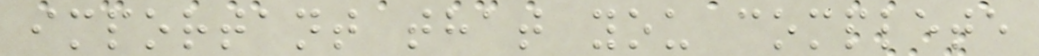important that you complete
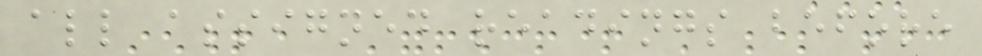all assigned readings before
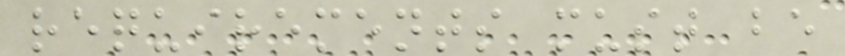requirements must be
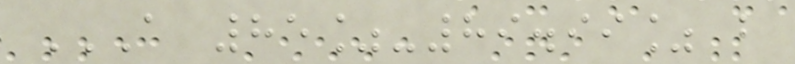A 85%-89.99% B
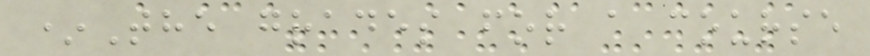*The grades for a course
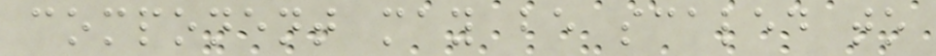component may be scaled to
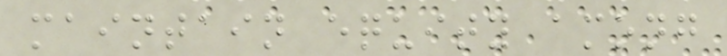maintain equity among
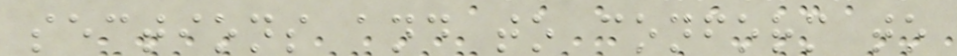sections and to conform to
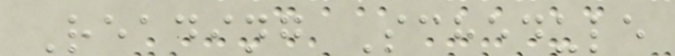Reading Schedule
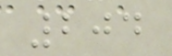204
